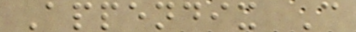Appendix C
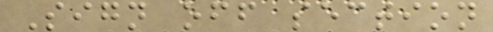Sign off section
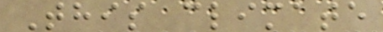This climate
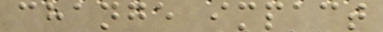change impact
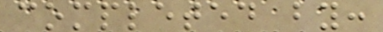completed by:
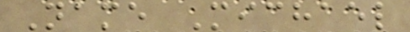Name Michael
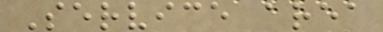Service area
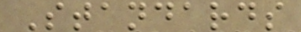Standards
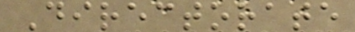Directorate
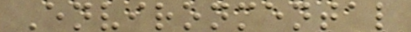Environmental
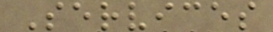Services
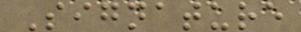Signature
